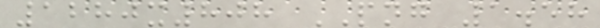1280x808 PNG 1.58
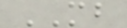MB
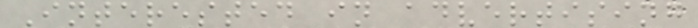Interested in advertising
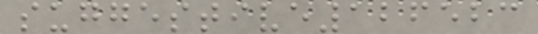suggestive126523
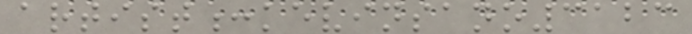artist:kevinsano3123
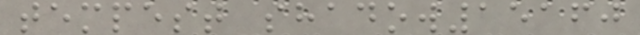tempest shadow15160
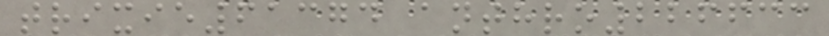trixie61374 anthro226633
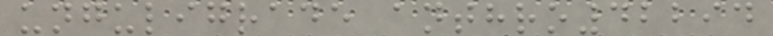unguligrade anthro42294
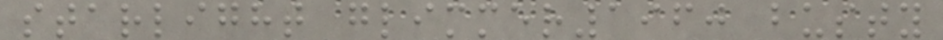starlight glimmer1960 busty
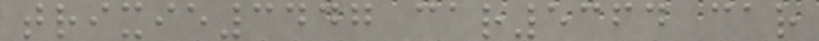trixie3447 car5364 car
